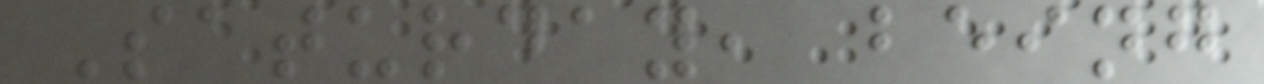Saturday, being
